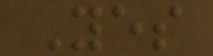Yes
